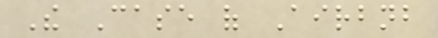The Case of Airbnb
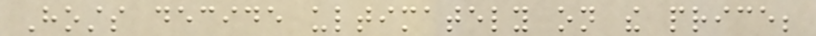Hosts decide ultimately on the price;
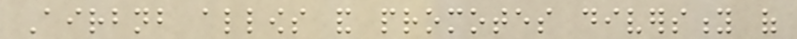Airbnb allows and promotes diversity of
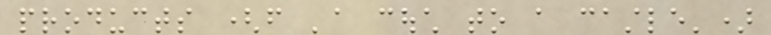products (from 'a couch to a castle')
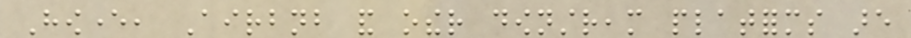However, Airbnb and other downstream platforms are
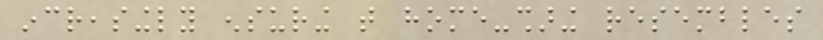increasingly ensuring that home-sharing resembles
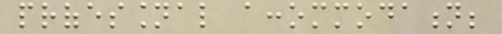professional accommodation;
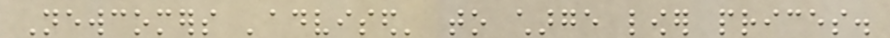Newcomers 'advised' to charge lower prices.
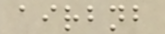airbnb
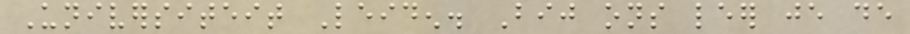Universiteit Leiden. Bij ons leer je de
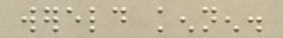wereld kennen.
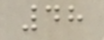48
